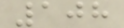108
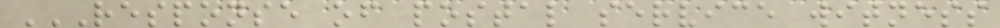RESPONSE OF POSTAL SERVICE WITNESS
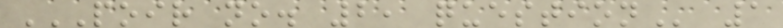POIR NO. 2, QUESTION 1
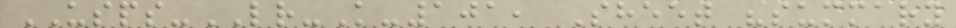USPS-LR-K-101, Sheet "summary
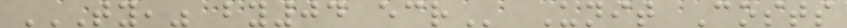TY," BY04 ECR Unit Costs
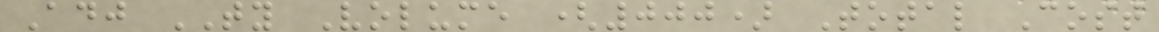Adj TY Volume (000) Total Cost
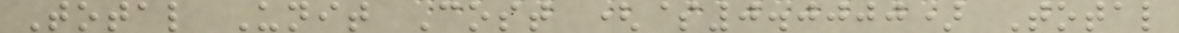Total Unit Cost ($0.0000) Total
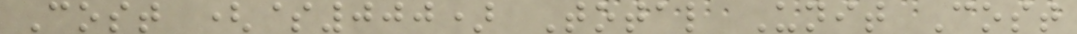Cost ($000) Total Unit Cost
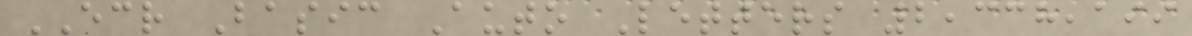ECR Basic Auto Letters 2,338,199
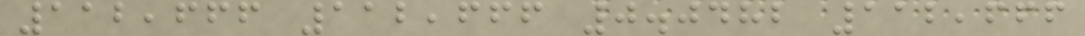112,666 112,666 0.0482 112,666
